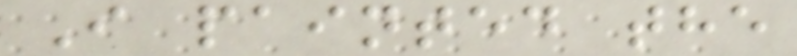I painted the
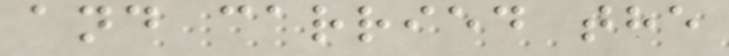and carried the
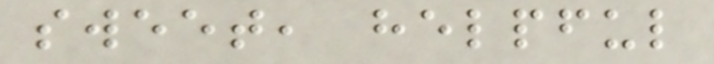sweet, helpful
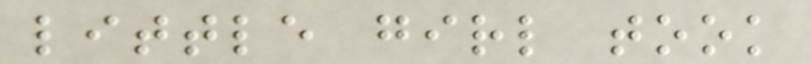little girl took
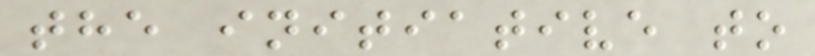the initiative to
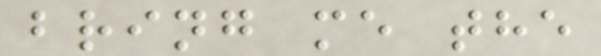bring me the
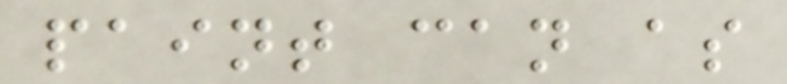paint can as
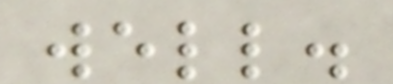well.
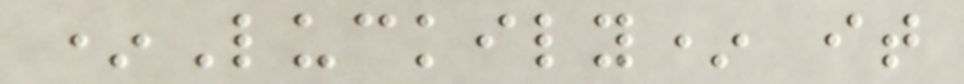*Luckily* it
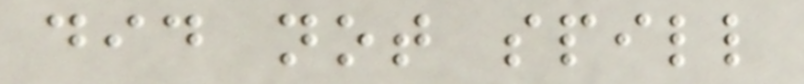did not spill
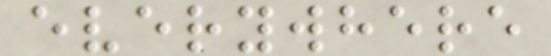everywhere
